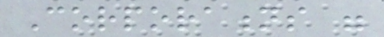Corporations were
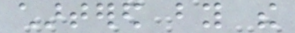chartered by the
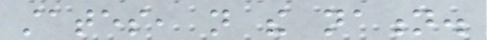states, not the nation.
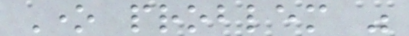One problem was
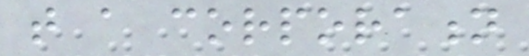that a corporation
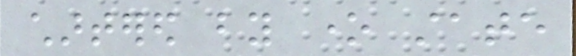chartered by one state
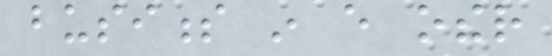business in every other
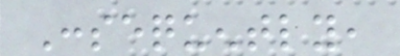Consequently,
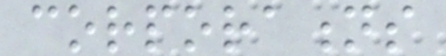corporations
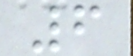6
